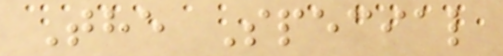The Special
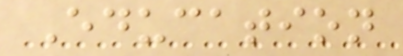Education
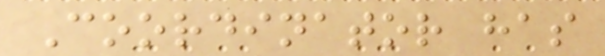Coordinator has
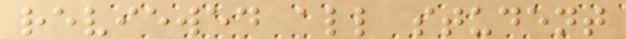reviewed all student
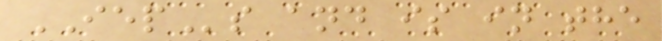IEPs and is in the
